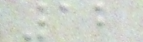12
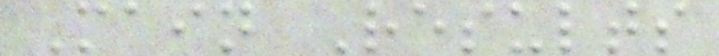Main Results
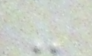-
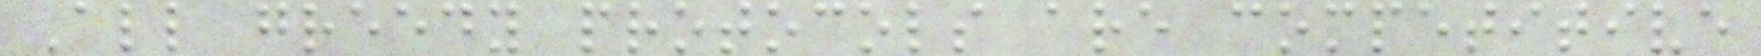All greedy protocols are competitive
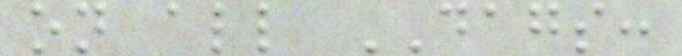on all DAGS:
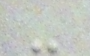-
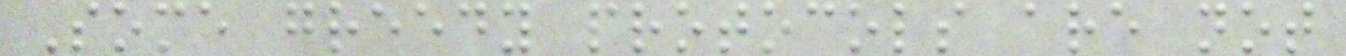Some greedy protocols are not
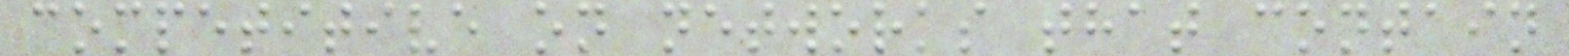competitive on networks that contain
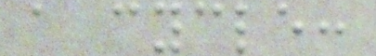a cycle:
